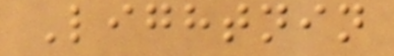Lightnin
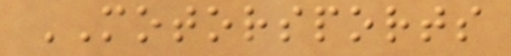MOTORSPORTS
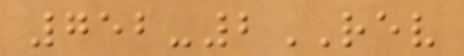752-2REV
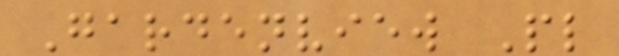Gardenview Pl
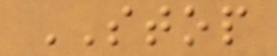STOP
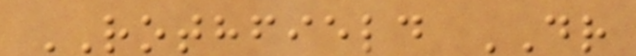ROTHFIELD DR
